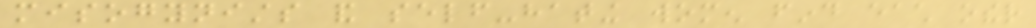misogynists and self-hating women find each other
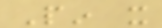Pin it
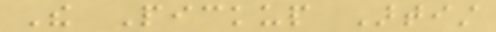The Pickup Artist
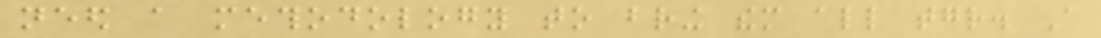need a methodology to bring them all together. A
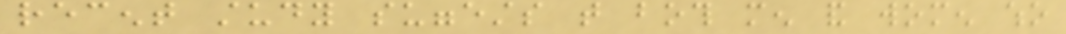recent study suggests that both men and women who
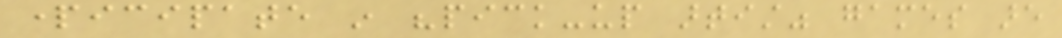participate in "pick-up artist" games are
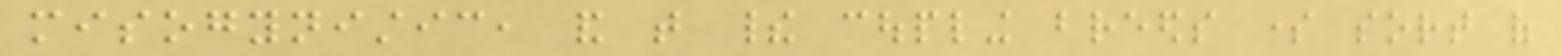misogynistic, and that their coupling breeds some sort of
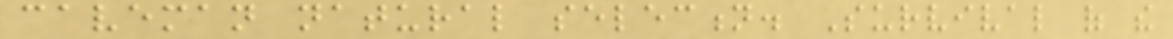caveman natural selection. Survival of the
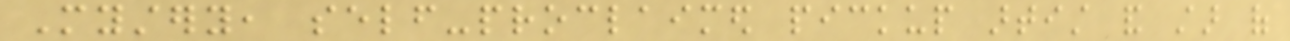Mystery, self-proclaimed pickup artist and star of
